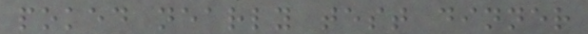poked nearly test dinner
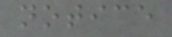notice
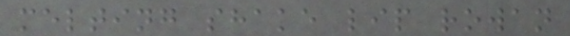melting shake lip rowan
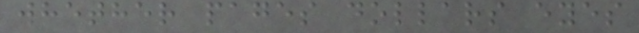whether pages dollars eyes
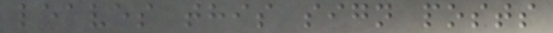leaves this sign posts
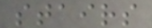stairs
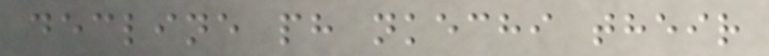decline ph nkechi their
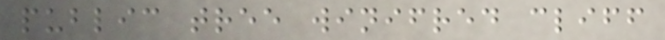public tree winifred cliff
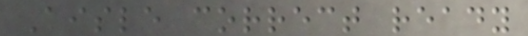Aisle correct ready
